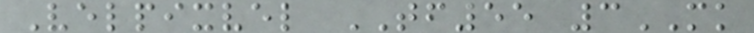Velpixvel TF55 3MK
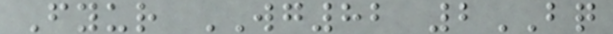Fyur WG82 2BQ
